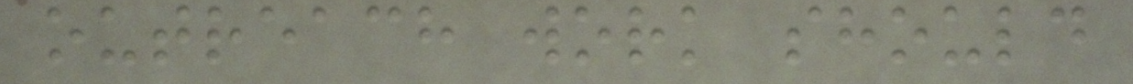outreach work should
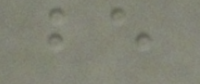be
